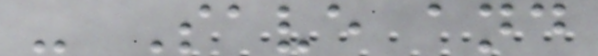- Save and
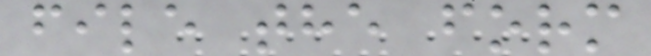file the form
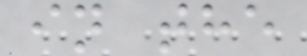in the
